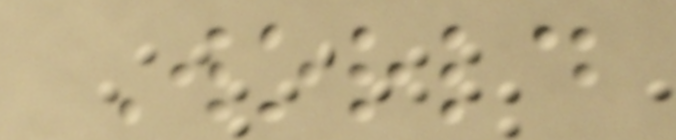World
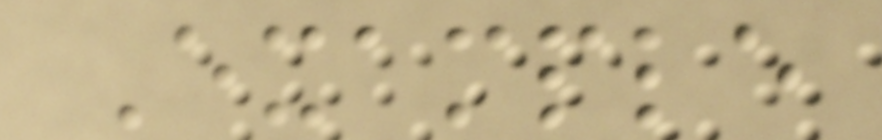Example
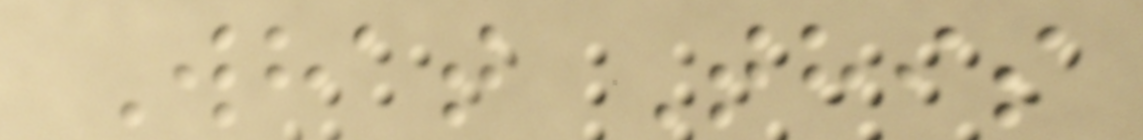What This
